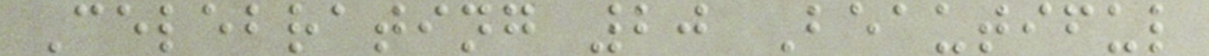Celebrating 20 Beautiful
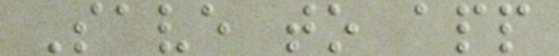Save to app
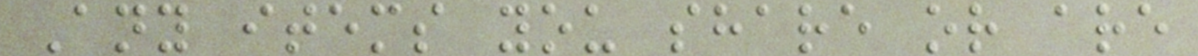Any items you share or are
